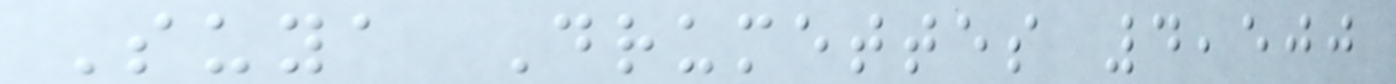Suya Drumettes 4,500
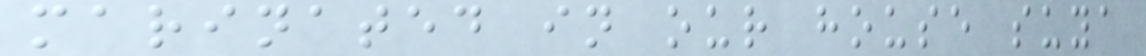marinated in our house suya
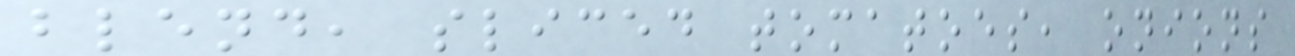blend, sliced tomatoes, onions
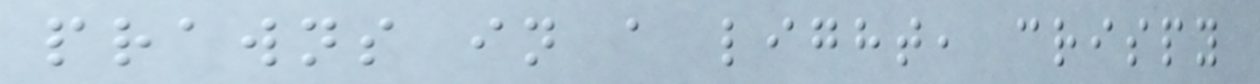prawns in a light, crispy
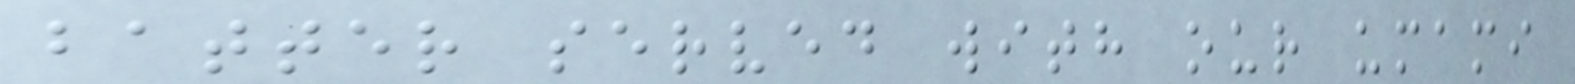batter served with our umami
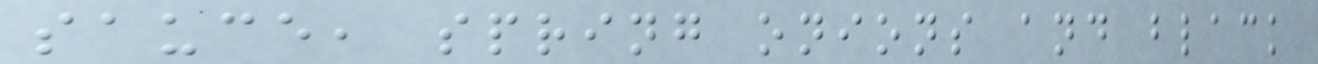sauce, spring onions and black
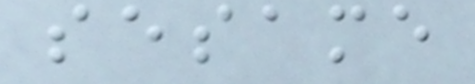sesame
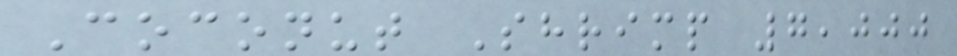Coconut Shrimp 7,000
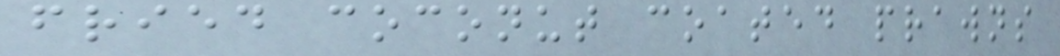fried coconut coated prawns
